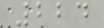224
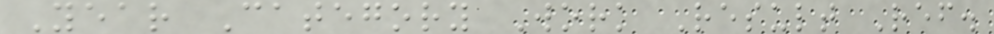Year Category Work Result Ref.
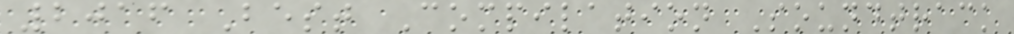2016 Best Compilation Soundtrack
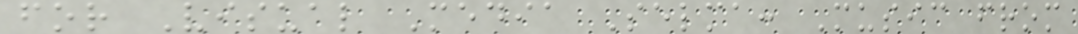for Visual Media Selma: Music from
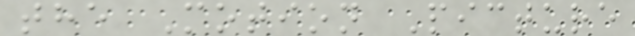the Motion Picture
